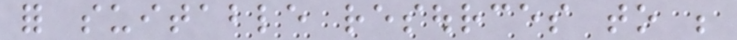for suitable resources to be
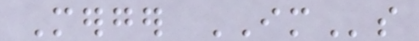Merger IMs
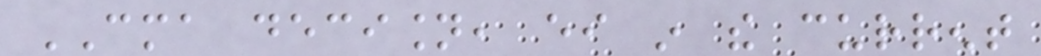CMA decision, either in the current
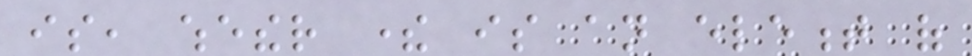is, whether there is an element of
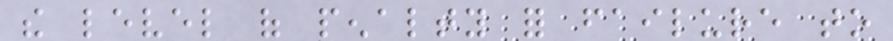the level of penalty for failure to
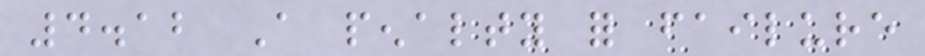4.12 A penalty for failure
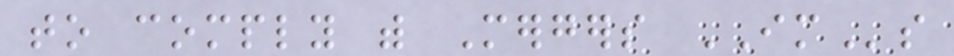to comply with Mergers IMs
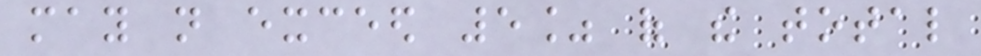may not exceed 5% of the total
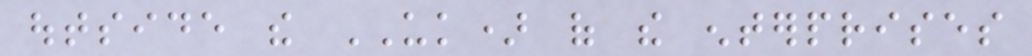outside the UK) of the enterprises
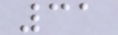31
